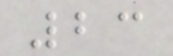23
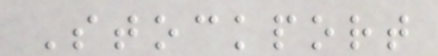Stockport
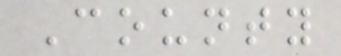County
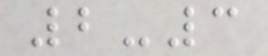2-3
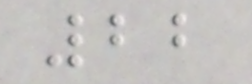22
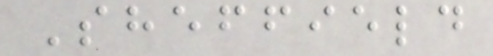Sheffield
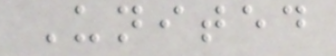United
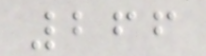266
